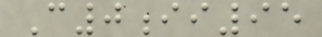C0ii95
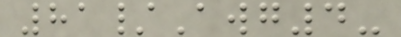81/Awg4-
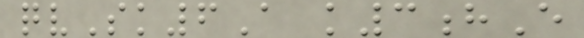qvSk6A k3hE
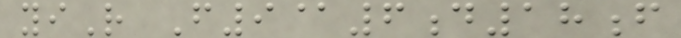yiR F9@6d18f
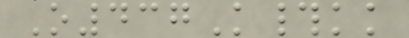O437K#kk
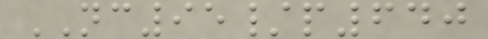NC95/p640
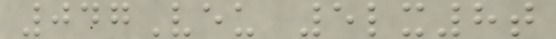047Veu 5lx8t
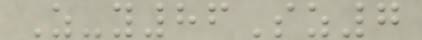Z-y86Sz7
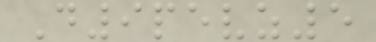D9pevz5
